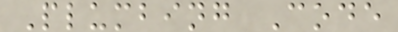Plumbing Code
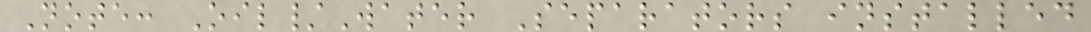Note: Oil/Water Separators installed
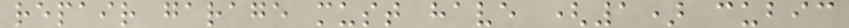repair garage must have (1) cubic
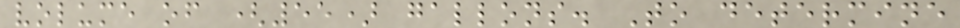volume of (55) gallons. To determine
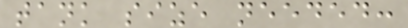tank size needed:
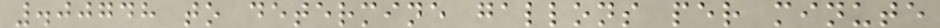.00748 to determine gallons per minute
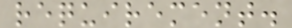requirement.
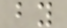by
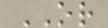OR
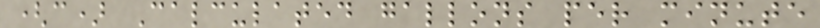(c) Calculated gallons per minute
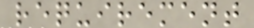requirement
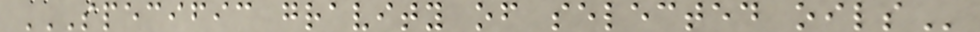SPECIFIC GRAVITY OF SELECTED OILS
